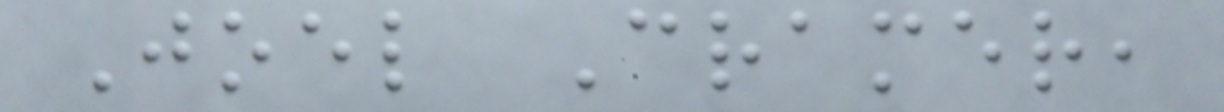Joel Cramer,
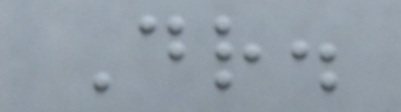Dr.
